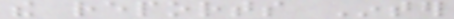the reports Inter
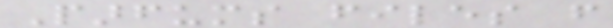Parfums files from
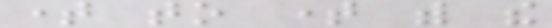time to time with the
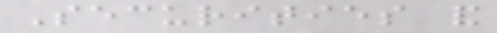Securities and
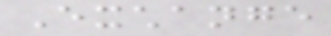Exchange
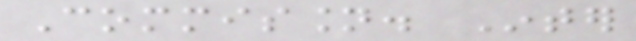Commission. Inter
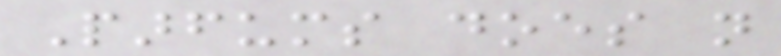Parfums does not
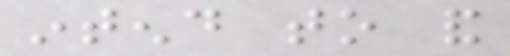intend to and
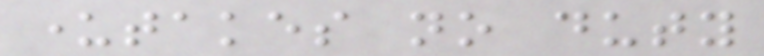undertakes no duty
